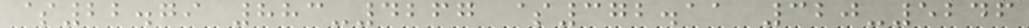$22.79 883-4267 $372.11 320-5246
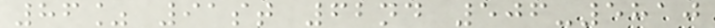86% 91st 62nd 506-5810
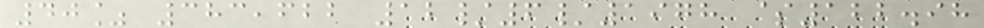40% 383,622 12/6/1978 $122.98
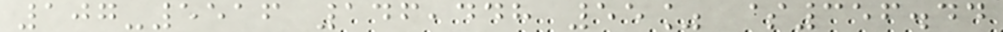107-5516 146,448 55% $356.44
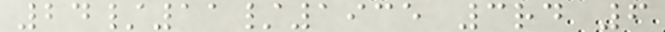24/11/1935 3rd 6
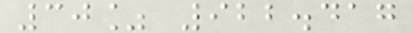30% 922.417
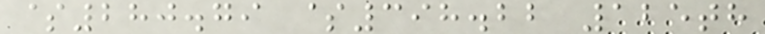$280.79 $398.22 125th
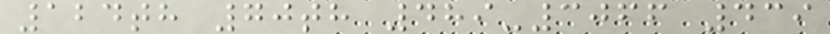124th 70th 489-3066 439
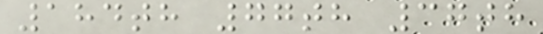184th 77th 37th
